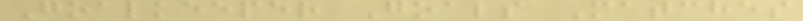Goalkeeper Goals Matches
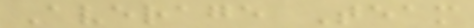Average Team
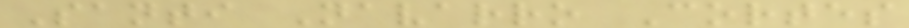Santi Navarro Cortes
